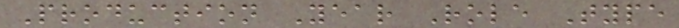Production Year Role Type
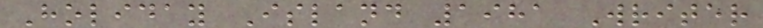Holiday Island 1981 Writer
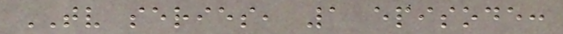TV series, 1 episode:
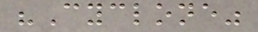"Cyclone"
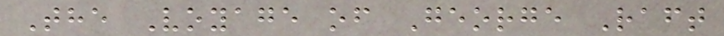The Voyage of George Raft
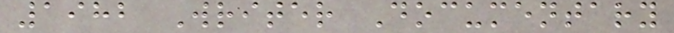1982 Writer Documentary
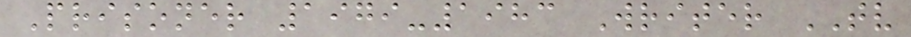Prisoner 1979-1983 Writer TV
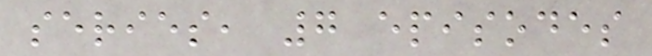series, 7 episodes
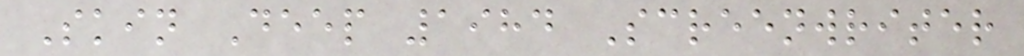Skin Deep 1984 Screenwriter
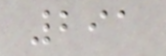291
